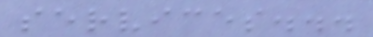services...
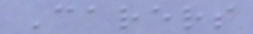Carers
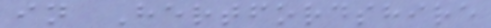in Hertfordshire
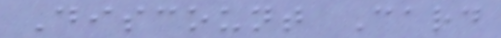Discount Card
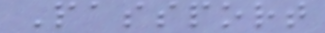Passport
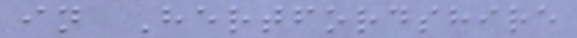in Hertfordshire
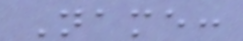Name:
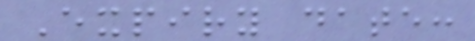Expiry date:
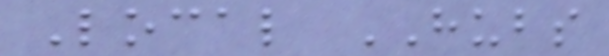Local HUBS
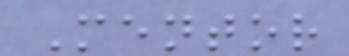Mentor
